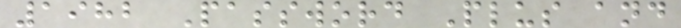1982 Password Plus and
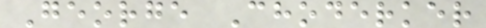George Choderker
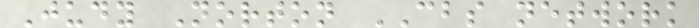Judy Norton CBS network
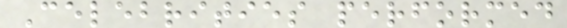Celebrities performed
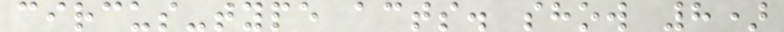circus-type acts. show 8)
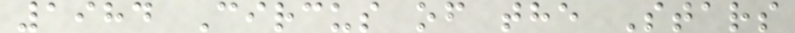1984 Circus of the Stars
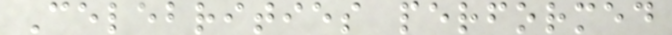Celebrities performed
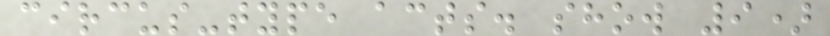circus-type acts. show 9)
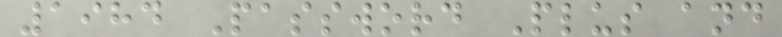1984 Password Plus and
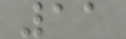11
